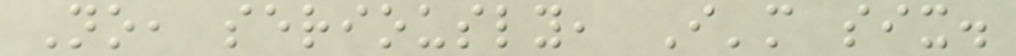No, seriously, I'm six.
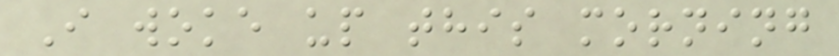I woke up this morning
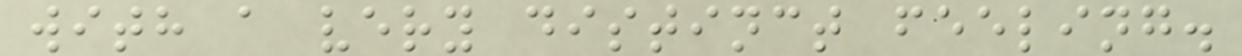with a very distinct feeling.
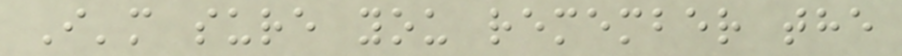I'm sure you remember the
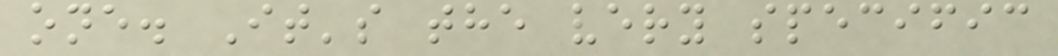one. It's the very specific
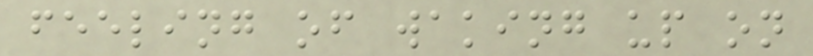feeling of waking up on
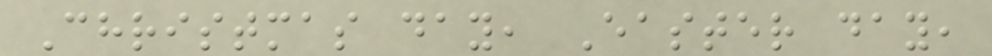Christmas day, Easter day,
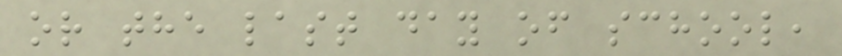or the last day of school,
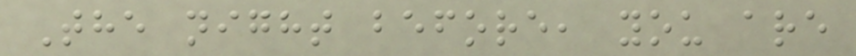The night before, you are
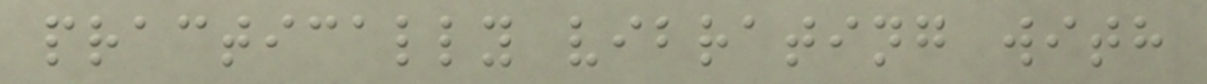practically vibrating with
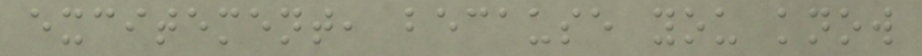excitement, because you know
